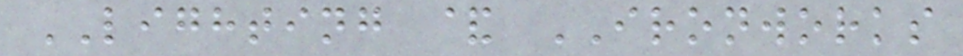LIGHTING & IRONWORKS
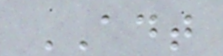ADT
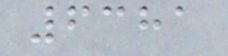6381
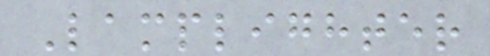Lamplighter
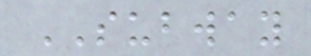SUBWAY
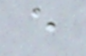e
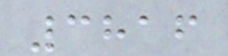3816
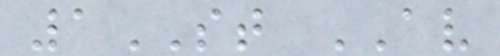1ST AV
